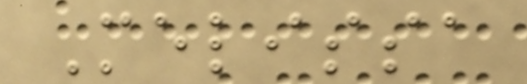Melissa
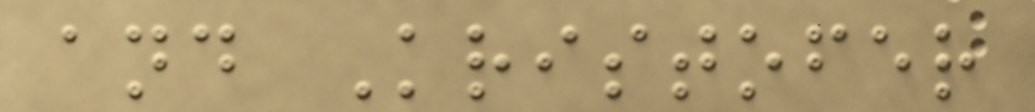and Kristofer
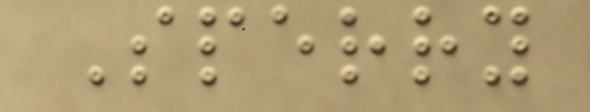Sperry
